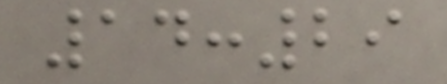14:29
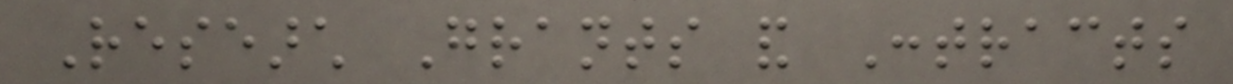Research Grants and Contracts
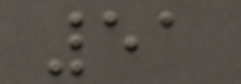51
